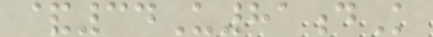&34U81dK
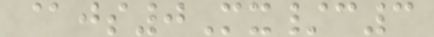@js0Mx/c3
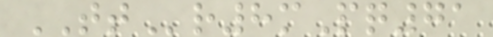TTr8mPq71
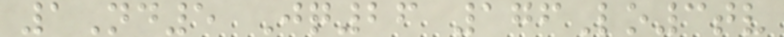1Nd5 Jq26 176Lo3tv
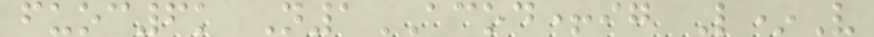fuoc6k N1ACOD+ig L*V
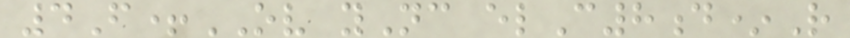4F+OV yNc elC8d*R
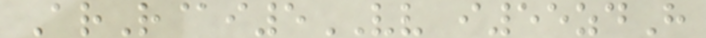ArR@i5VV i55zdH
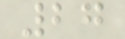27
